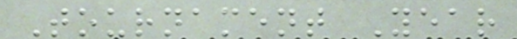Tournament Year
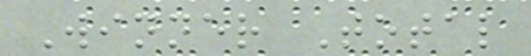Winner Total
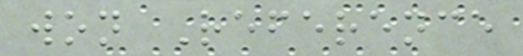won Reference
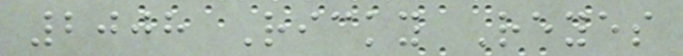2008 Ricky Reyes
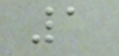1
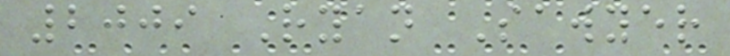2009 Ryan Sawyer
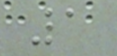1
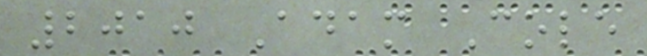2010 Adam Cole
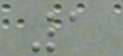1
